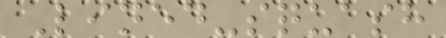Lined-squash
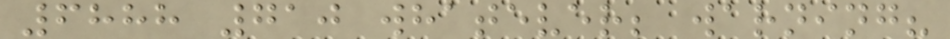6888 710 whatever; warning?
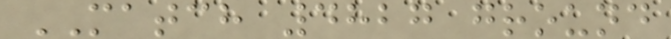MATCH 4827 ground
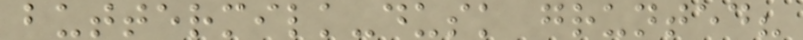buttermilk-dusk grunted?
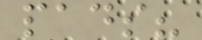pads?
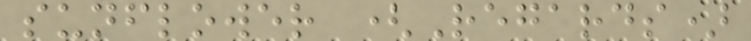sunflower (Regards)
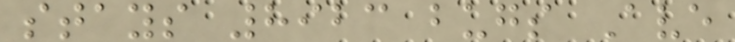stays 8923 bugs Ave
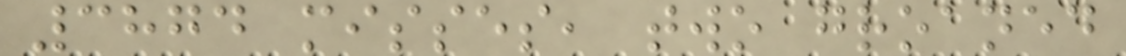3874 misses, two groaned
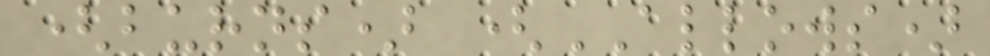(burns) (ALLOWS)
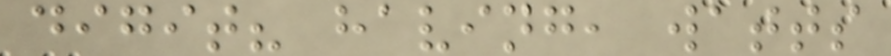digit? having, watts
